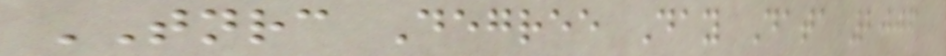TNRC Degree Day Data 2006
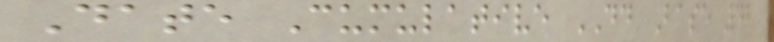Date Cumulative DD Base 42
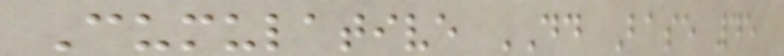Cumulative DD Base 45
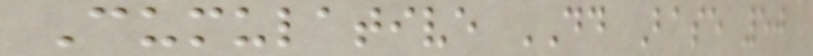Cumulative DD Base 50
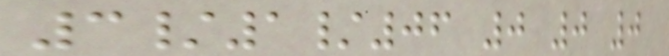3/1/06 0 0 0
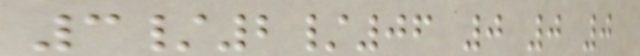3/2/06 0 0 0
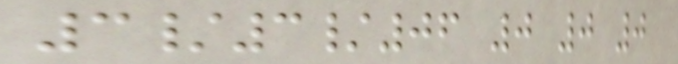3/3/06 0 0 0
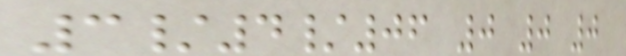3/4/06 0 0 0
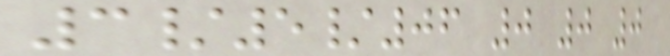3/5/06 0 0 0
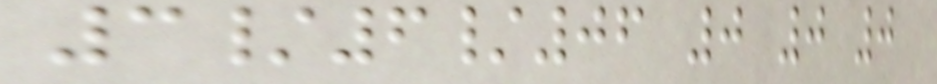3/6/06 0 0 0
